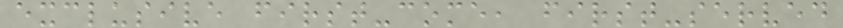exclusive first-come, first-served
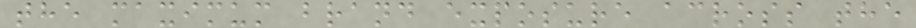the maximum brand exposure across the
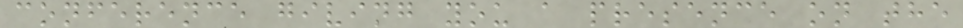conference giving you a presence on the
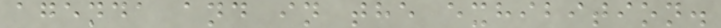agenda and in the exhibition.
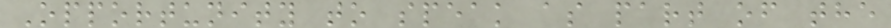Opportunity to speak as part of the
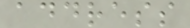address
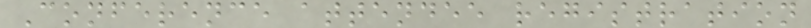Conference attendee registration
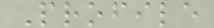Profile
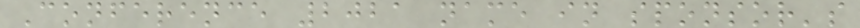Conference 2021 name in sponsor's
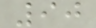90
